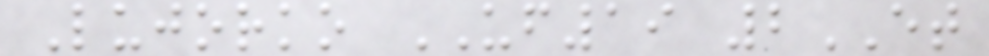Lujorko UF19 2ET
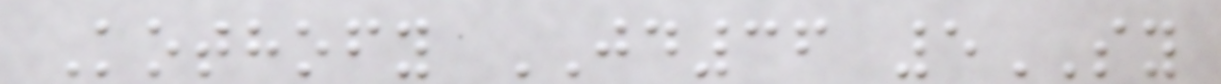Kothofy JD36 5SY
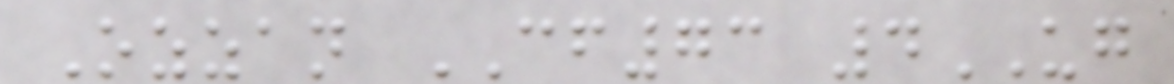Ozzan CF73 4UG
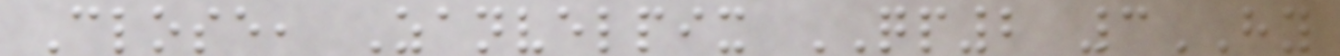Close, Zanvelpix QP2 3HY
